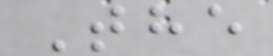The
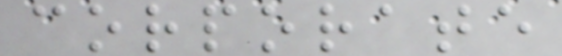corporate
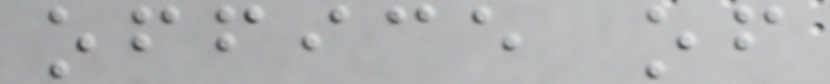office of
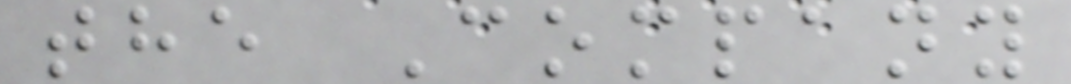the Company
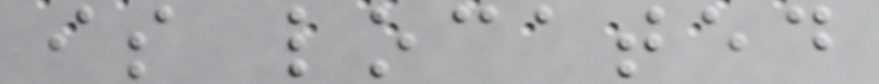is located
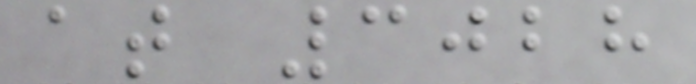at 3028
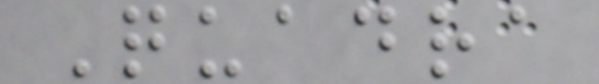Quadra
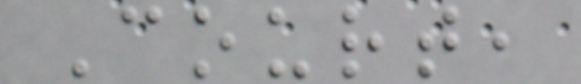Court,
